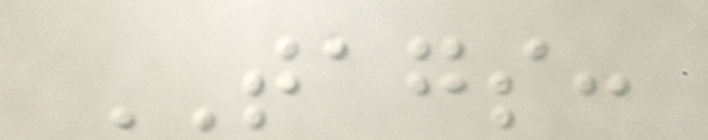TAGS:
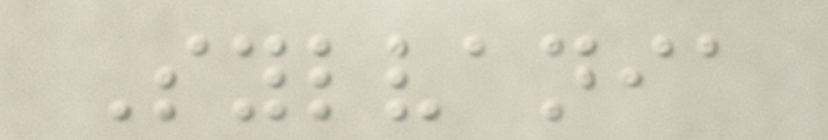Sylvania
